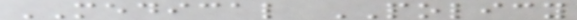MEDICAL POLICY
